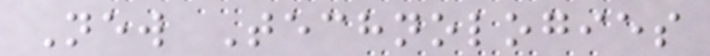New Technologies
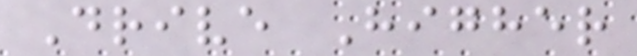Drive Higher
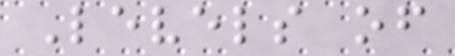Levels of
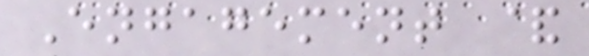Engagement &
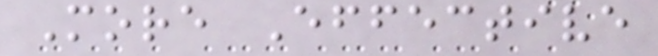More Effective
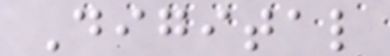Digital
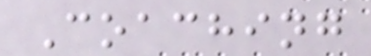Coaching
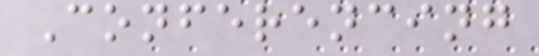Conferencing
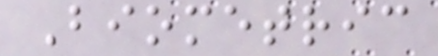Biometric
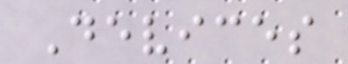Devices
